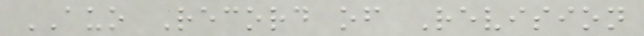AUO Record of Revision
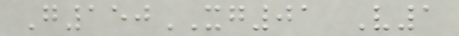G150XG01 V1
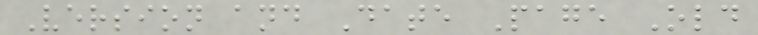Version and Date Page Old
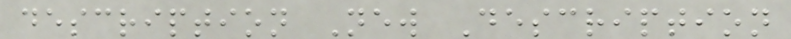description New Description
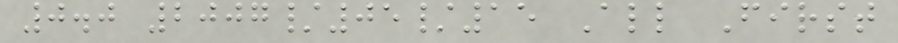0.0 2007/05/15 All First
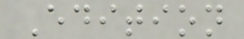Edition
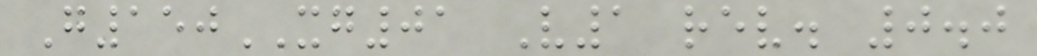G150XG01 V1 rev. 0.0
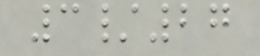3/27
